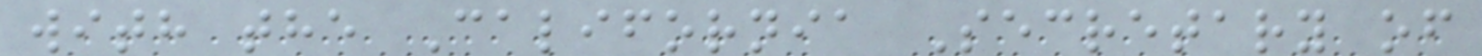with the California Secretary of
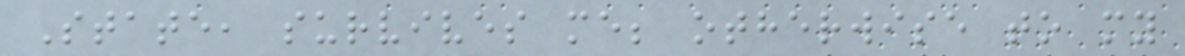State, survives me; otherwise to my
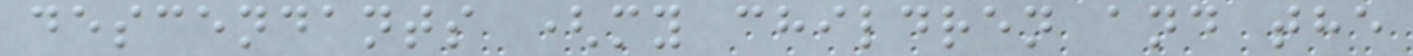descendants (my children and the
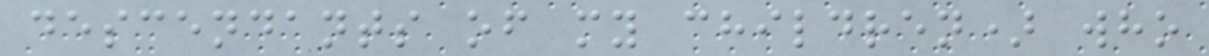descendants of my children) who
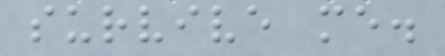survive me.
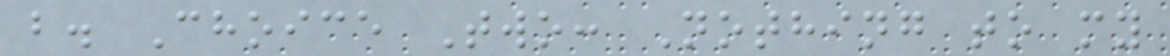b. Choice Two: Nothing to my
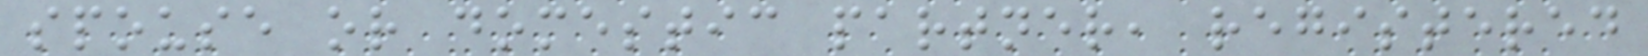spouse or domestic partner, registered
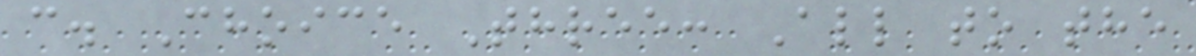c. Choice Three: All to the
